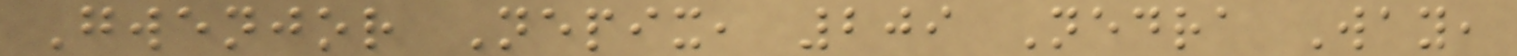Gwenjor Nepix, 209 Nedra Way,
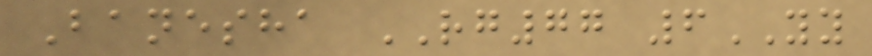Banesha RG77 6YY
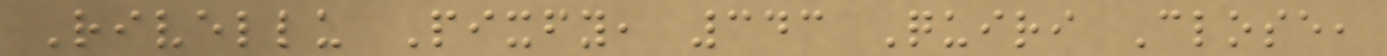Rivellu Pixfy, 343 Quiri Close,
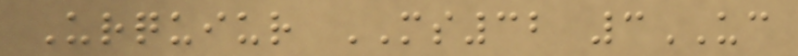Urquiur MS32 3UC
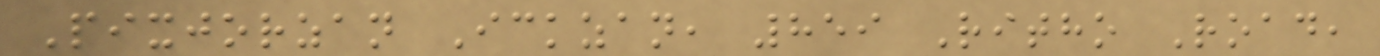Pixjorzan Ickzan, 859 Ritho Road,
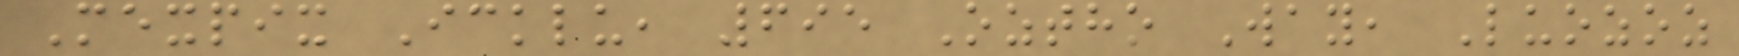Mexpix Icklu, 695 Oztho Way, Luozoz
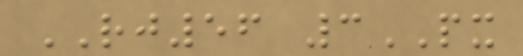RJ56 3PX
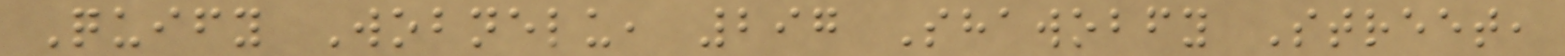Quify Wobnelu, 297 Shawobfy Street,
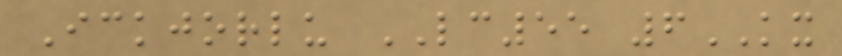Ickjorlu LC55 6KX
